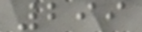299
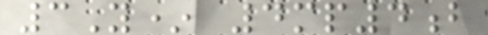3Y* 4mp4b
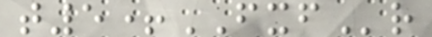t5+FXFr
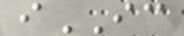iIC
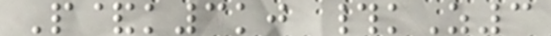P&k3kj #kZ3
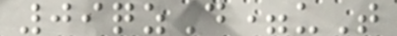09qzD=uT
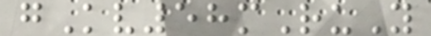gKv58mRuY
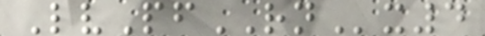LvPfRNx4
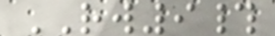RW9#
